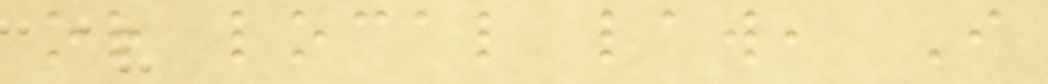or local law, I
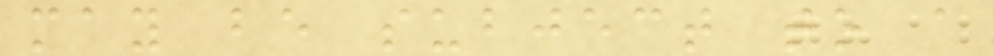may be subject to a
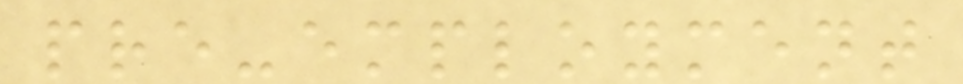pre-employment
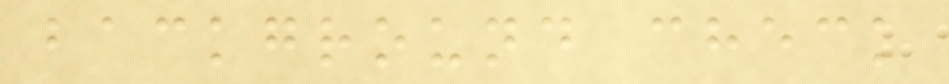background check
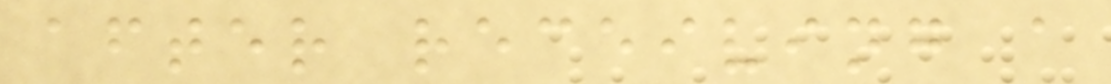after receiving a
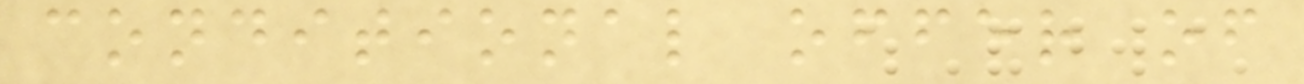conditional offer of
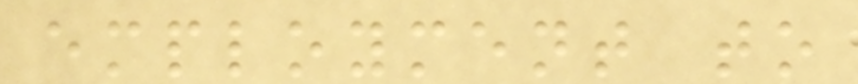employment to
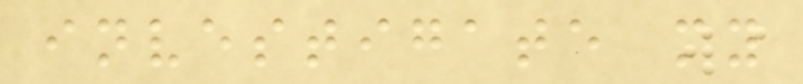investigate my
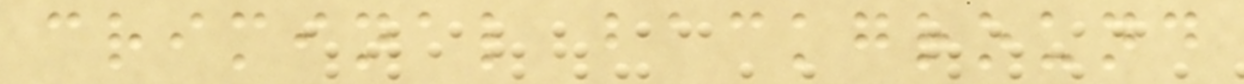criminal background
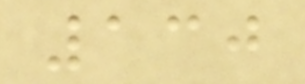130
